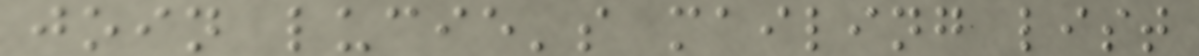join lucie's mailing list
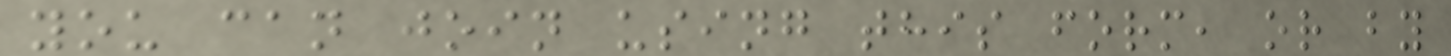you can join using this form, or by
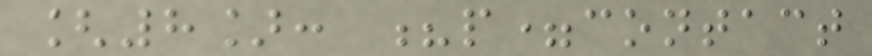[8]: ?p=contact
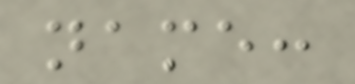name:
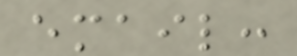email:
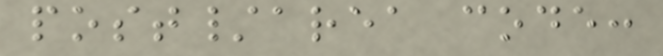post/area code:
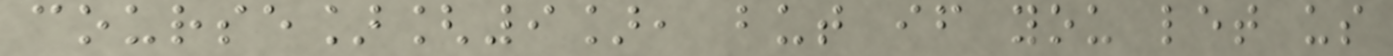course][9], but if you let us
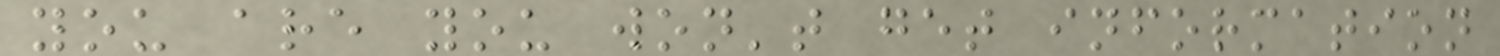you are you won't get information
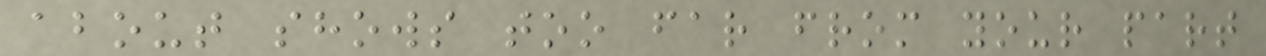about shows too far from your part
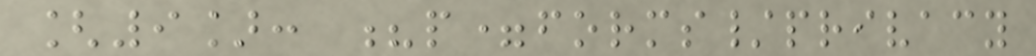[9]: ?p=forms/privacy
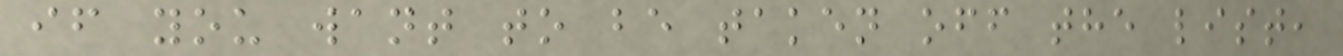if you want to be taken off the list,
